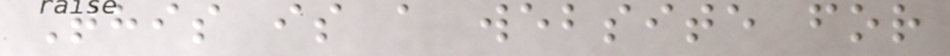This is a website for
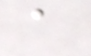a
